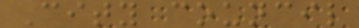City council
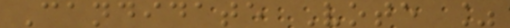Candidate Vote %
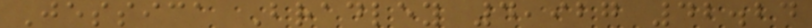Jessica Bradley 4,927 42.24
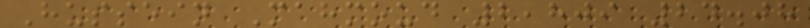Hussein Mahmoud 2,809 24.08
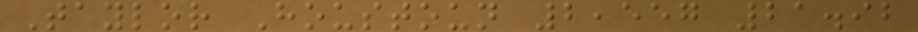Taylor Houstoun 2,557 21.92
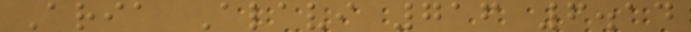Aria Alavi 716 6.14
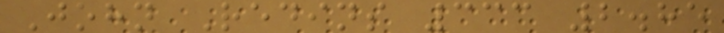John Redins 333 2.85
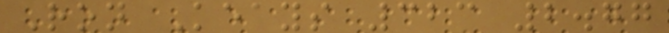Ron Keays 323 2.77
